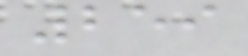259
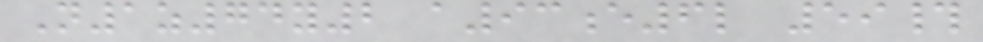N1z74y2 a93e6l 59#
